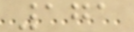171
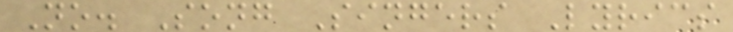No. Song Singers Lyrics
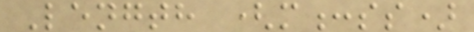Length (m:ss)
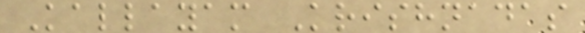Kallayam Krishnadas
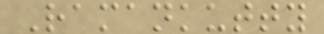Ramankutty
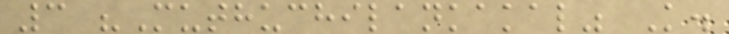3 "Muthuchilankakal" K.
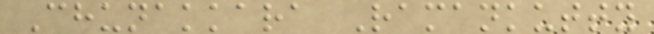Chunakkara Ramankutty
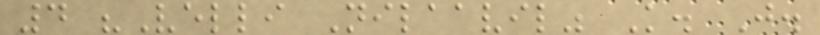4 "Velli Nilaavil" K. J.
